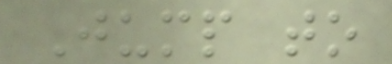Jump to
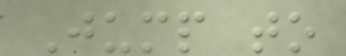Jump to
